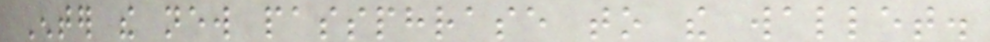Enter the new passphrase to the wallet.
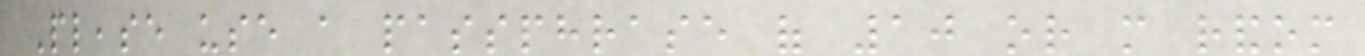Please use a passphrase of 10 or more random
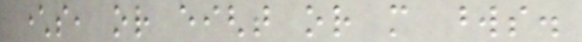characters, or eight or more words.
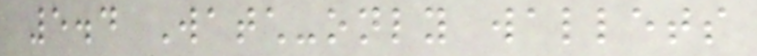5.4 Watch-only wallets
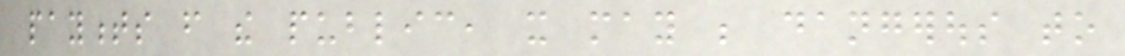payments from the public, it may be dangerous to
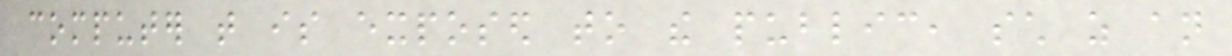computer that is exposed to the public, such as an
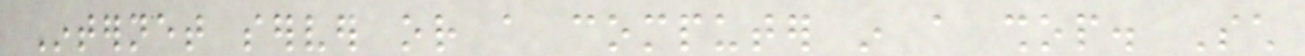Internet server or a computer in a shop. Such
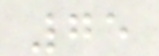75
